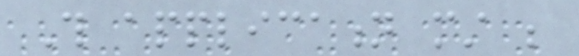This application must be
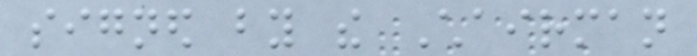signed by the Chairman
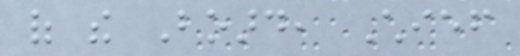of the Board, Chief
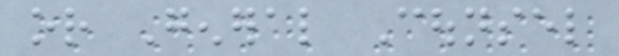or General Counsel
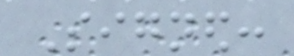Signed:
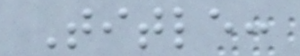Title:
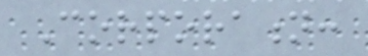Corporation:
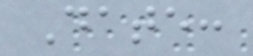Date:
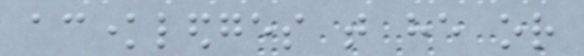acknowledges that he or
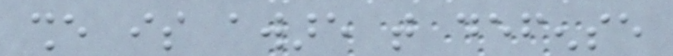she is aware that defense
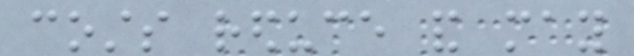costs reduce and may
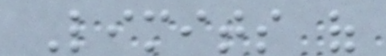Limits of
